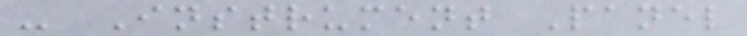- Instrument Panel
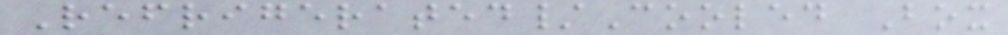Refrigerated/Cooled Box
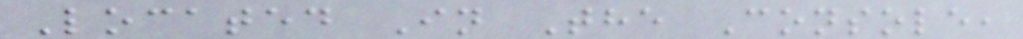Located In The Console,
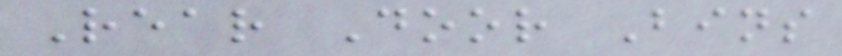Rear Door Bins
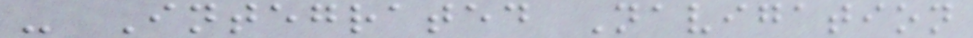- Integrated Navigation
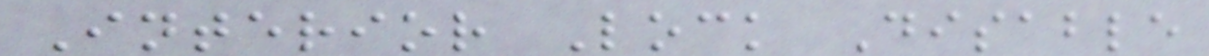Interior Lock Disable
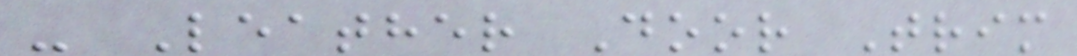- Leather Door Trim
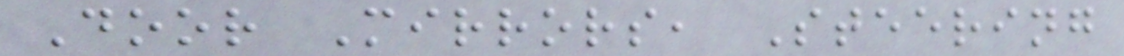Door Mirrors, Steering
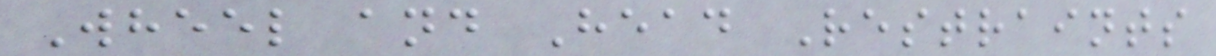Wheel and Head Restraints
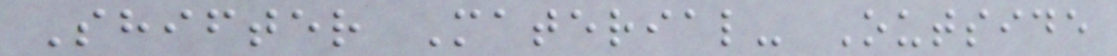Shifter Material- Outside
